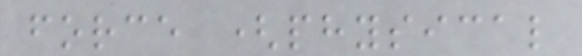force (physical
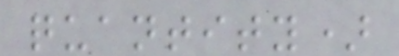quantity)
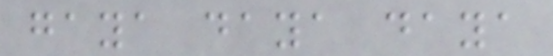gaya daya daya
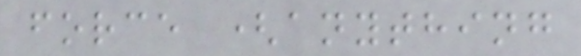force (anything
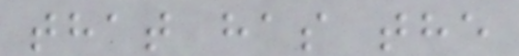that has the
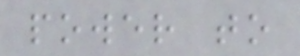power to
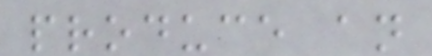produce an
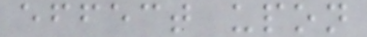effect upon
